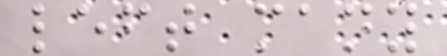left many
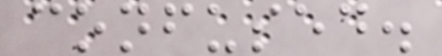confused.
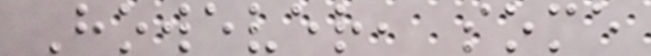However, some
